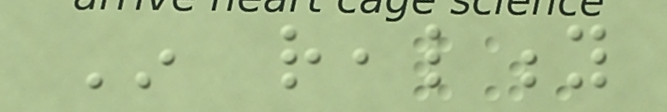In reality
